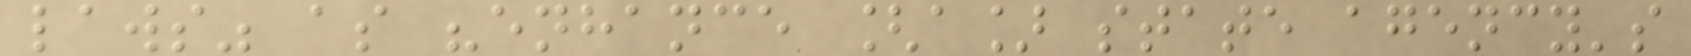laws" as "enhance [a] state agency's
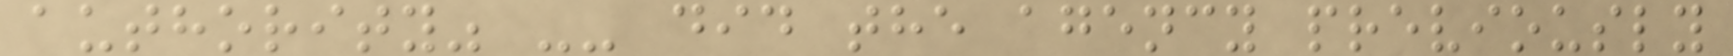authority" -- did the agency previously
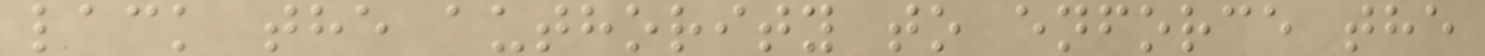lack the authority to enforce the
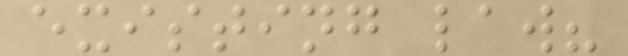existing law?
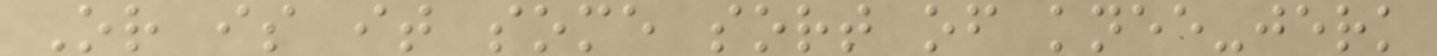Or is it some sort of knee-jerk
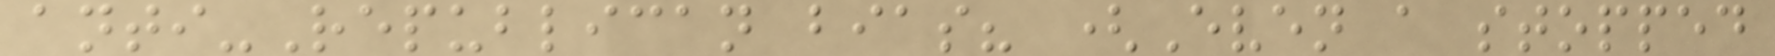anti-Republican bias? (Even a stopped
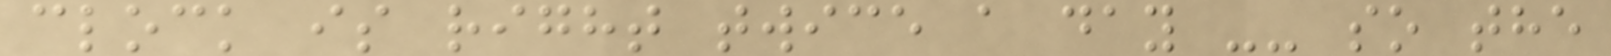clock is right twice a day -- so the
